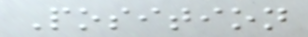Position
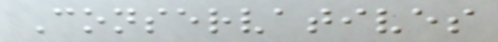Conservatives
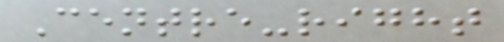Centre-right
